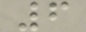6
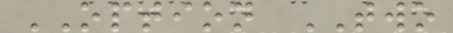OPTION TWO
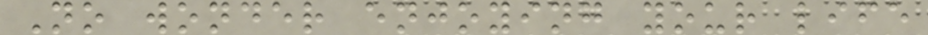No wonder enjoying your life
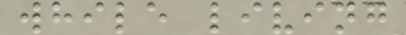while living
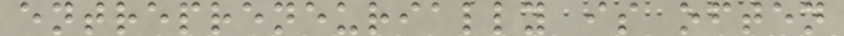entrepreneurially is often
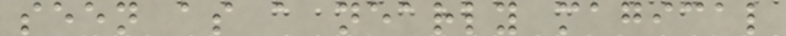seen as a nearly magical
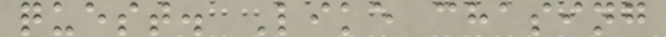quest. Like chasing
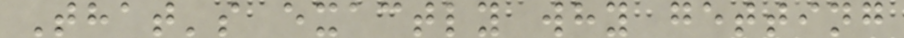That's exactly why getting
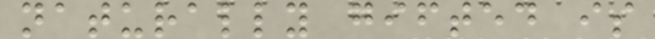naturally gifted is
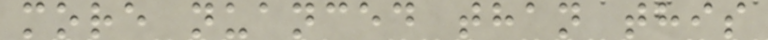more nuanced than this
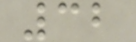32
